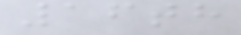16th
